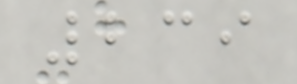239
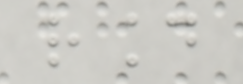round
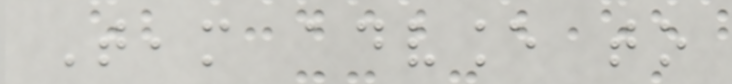Team advance to
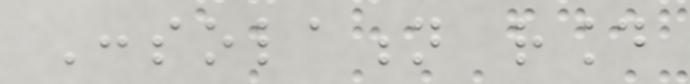Consolation round
